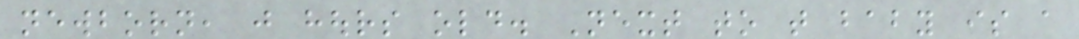newborn, just hours old. Next to that baby is a
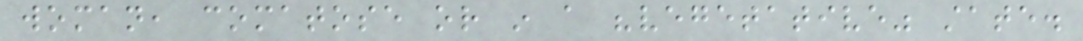woman, comatose or in a "vegetative" state.
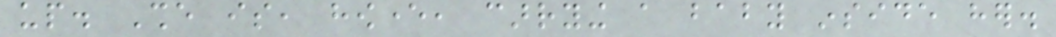up. She is, however, carrying a baby inside her.
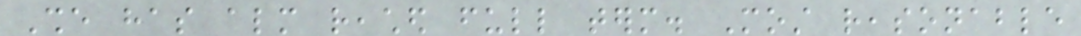She has almost reached full term. Most reasonable
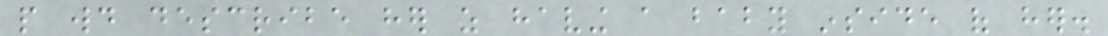people would describe her as having a baby inside of her.
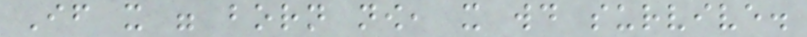If it were born now, it would survive.
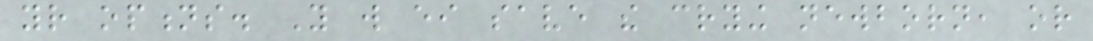your options. You will either save the crying newborn, or
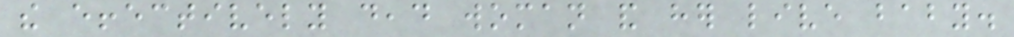the effectively dead woman and her live baby.
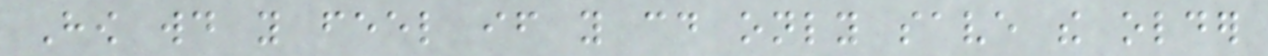How would you feel if you could only save the older
